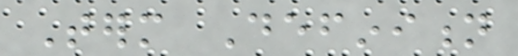Term Definition
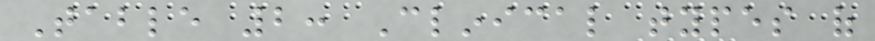Table 2: Clinical types of
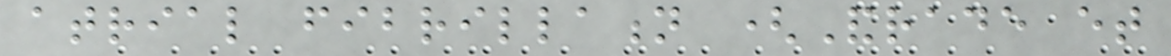atrial fibrillation (Andrade et
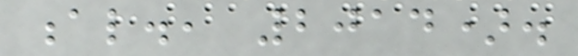al., 2014).
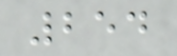254
